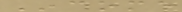Income
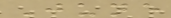June
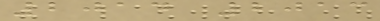2014 2013
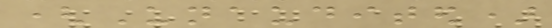(Unaudited)
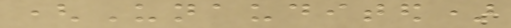(Unaudited)
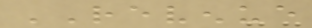REVENUE
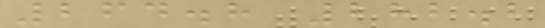264.8 282.2
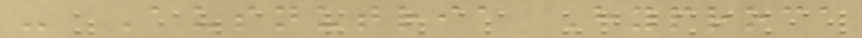- Ausnutria Hyproca
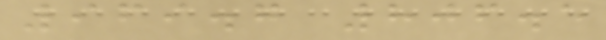969.7 806.5
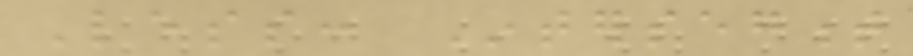Less: Intersegment
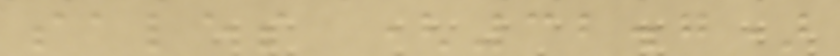sales (32.7)
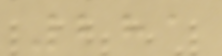281
